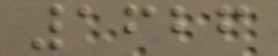1626
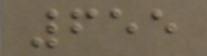655
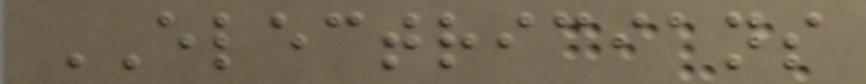ELECTRICIANS
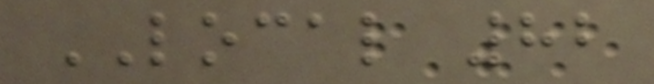LOCAL 82
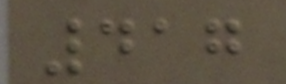417
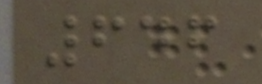646
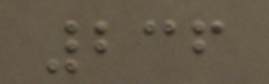236
